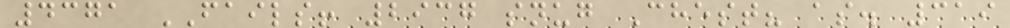4371 FAILS! 2937 snug Chest? as. 319
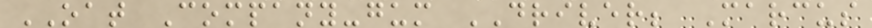OAT Company-gum DRIVER; Marcus
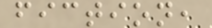fiction,
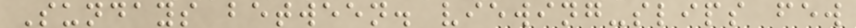Sundays between. viewing-slips few
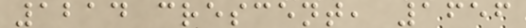1214 crescent, 1656
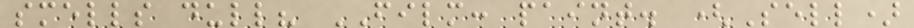smells dull? FILM: paint. (Sell)
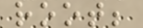root;
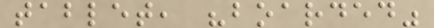tablet, "boarded"
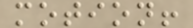motion!
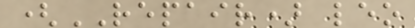(REPAIR) leo
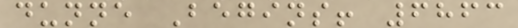dunne Begins! 6863
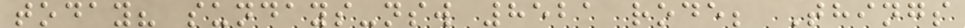today? sundays-nsw 8521 rode; Things
